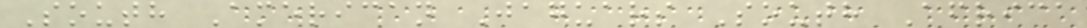South American Jaguars South Africa
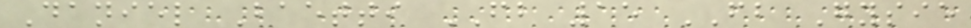Daniel Baetti FB 15 FB Gysie
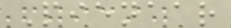Pienaar
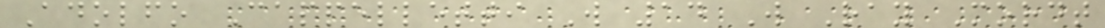Adolfo Cappelletti W 14 W Ray Mordt
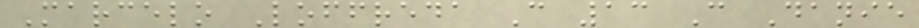Marcelo Loffreda C 13 C Danie
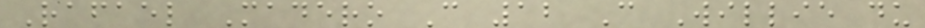Rafael Madero C 12 C Willie du
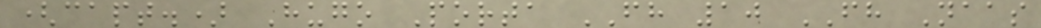(capt.) Hugo Porta FH 10 FH Naas
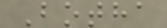Botha
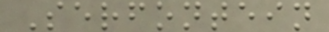Serfontein
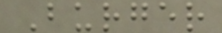Burger
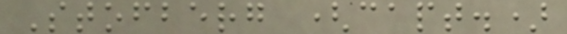Stofberg (capt.)
